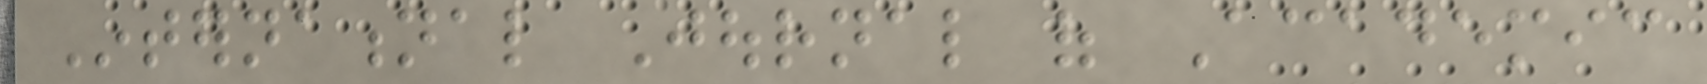International Journal of Academic
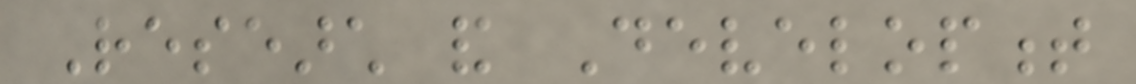Research and Development
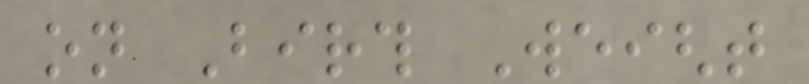on Birth Weight
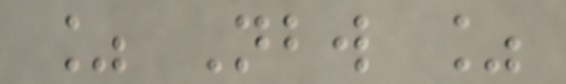% Nbw %
